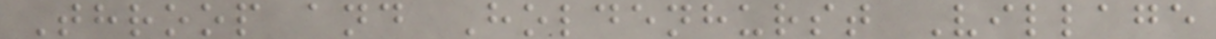Throop and Holdenhurst Village
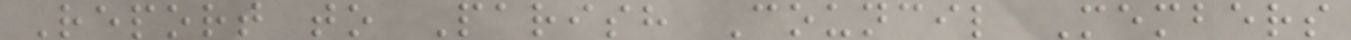Report to Parish Council Members
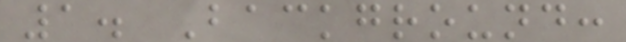1. Background:
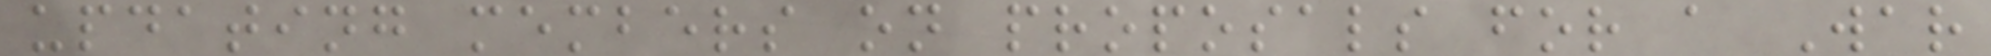updating members on proposals for a War
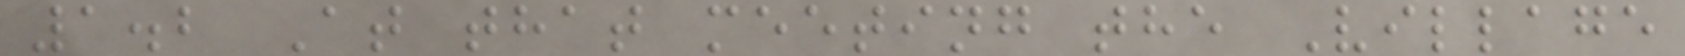1.2 At that meeting the Village
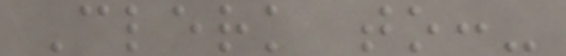Clerk to:-
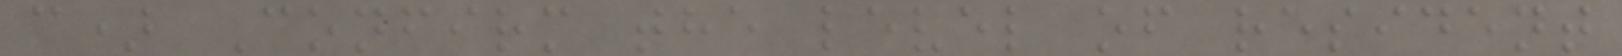c) Confirm the level of resident
